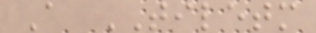A TILETM
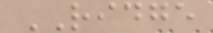RIDGE
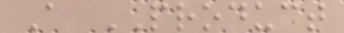A PRODUCT
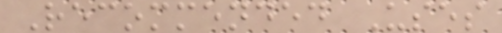Recommended Uses
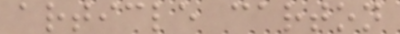article carton
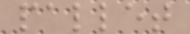pallet
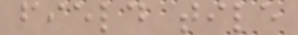field tile
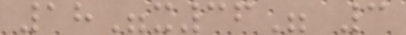18"x36" 3
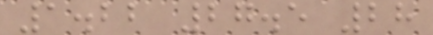1.22 27.5 28
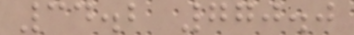34.2 770.0
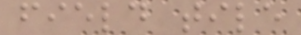field tile
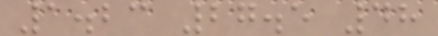1.23 27.5 48
